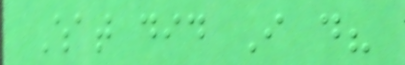What did I do?
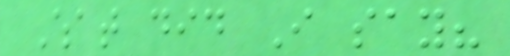What did I say?
